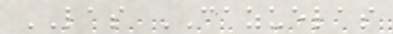LAS CAZUELAS
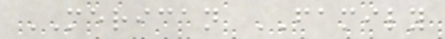MERICAN FAMILY
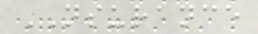NSURANCE
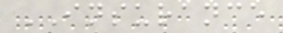INSURANCE
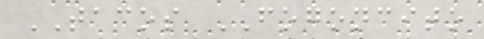TACOS FOGONCITO
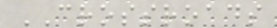CROSSROADS
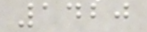1420
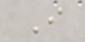I
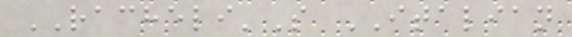RACHELI'S ITALIAN
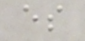es
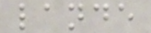lande
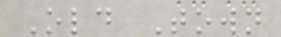Old Town
